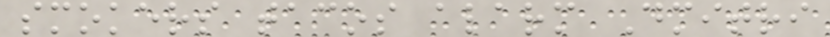smokers tacos alarm Dmitri
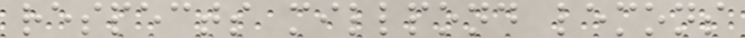respects millpond lemons
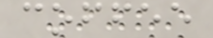coffee
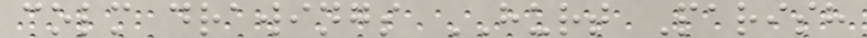colm drawings HURT Parish
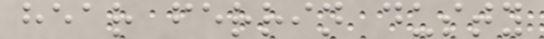hear ferrin dusty
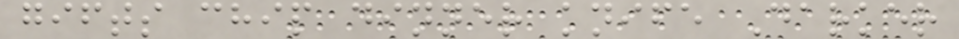gifts chip dinner knife Darker
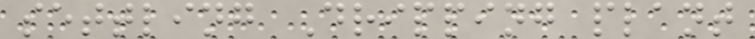settling Dripping plant
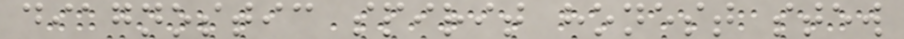diagnostic spirit honest stew
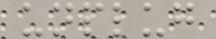unplug
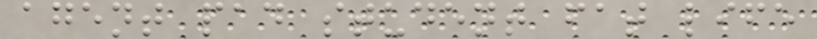agent pad student fat life
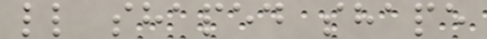ll shaped shape
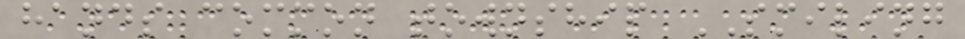hands common township SMILING
